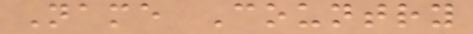Name Country
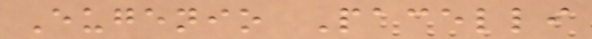Eugenio Pacelli
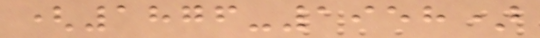(1876-1958)
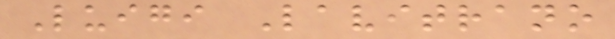Luigi Lavitrano
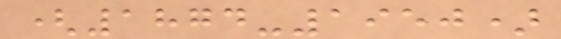(1874-1950)
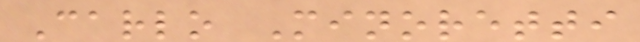Carlo Minoretti
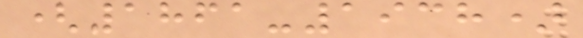(1861-1938)
